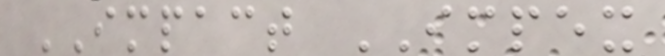IMPACT IMPEX
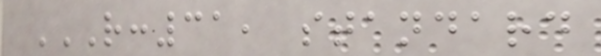R:31, STANDARD
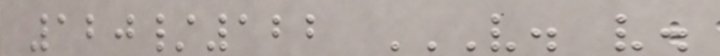120/122 V. V.
